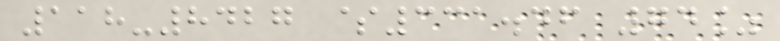118-8427 $331.46 74%
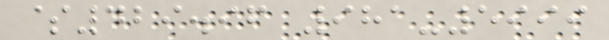$429.96 981-5999
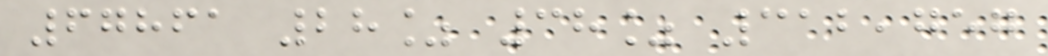67861 28% 38% 312,757
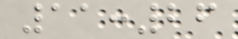11:26
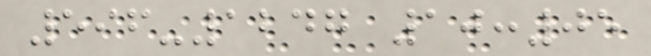596-1247 10:05
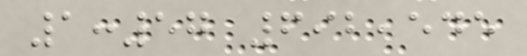1:57 692,545
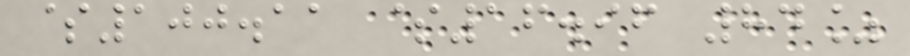$100.11 $16.96 84%
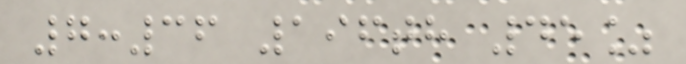7:36 196th 45%
